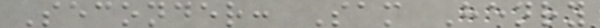Seconder: Sam Henry
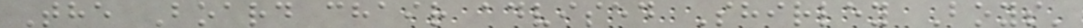The Board chair advised Shirley Boys'
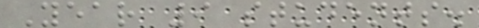Year 9 students.
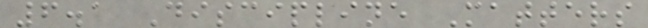6.1 Discipline Matters
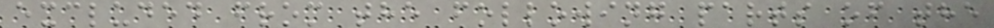excluded from the following parts of the
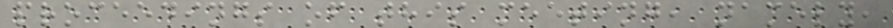proceedings of this meeting, namely,
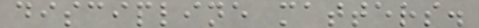discipline matters.
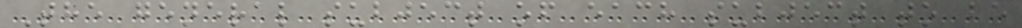The general subject of each subject to be
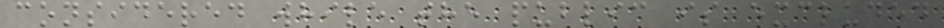considered while the public is excluded
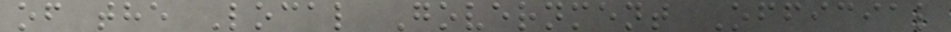of the Local Government Official
